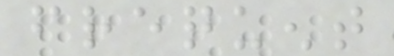frequent
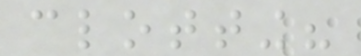clotting?
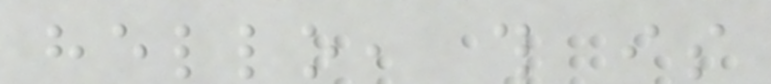hello, this is
